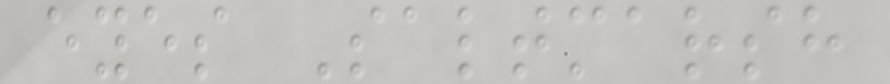eyes Saltmarsh
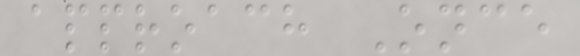approach Once
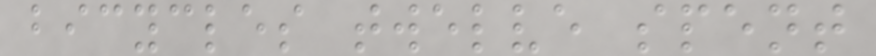bicycles twelve spent
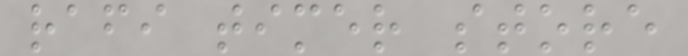rafi timer store
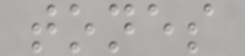tones
